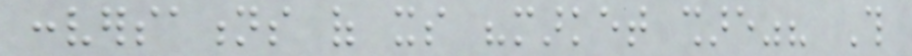conversations of its "market share"? This
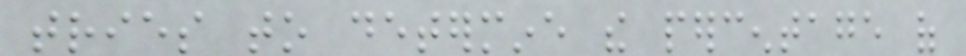tries to determine the percentage of
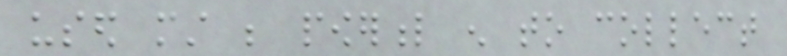used must be powerful enough to collect
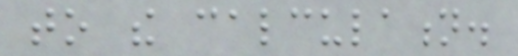to the calculation.
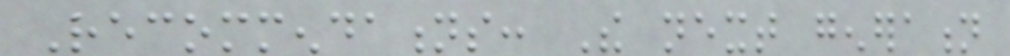Recommendations: The next generation
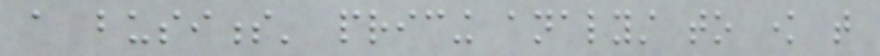a business' pricing analyst to know that
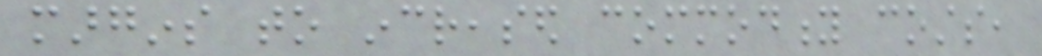margins to increased commodity costs,
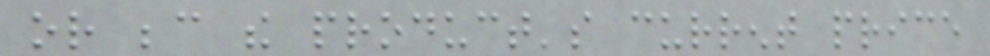or because the product's current price
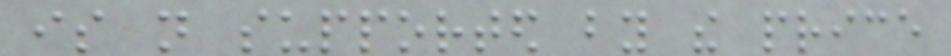is not supported by the price
